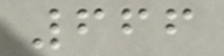666
